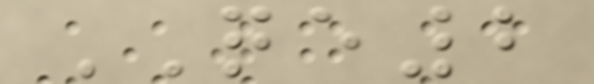QE2
